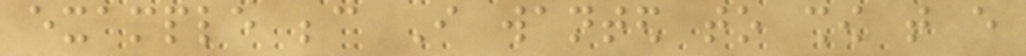example because I wanted to show that every
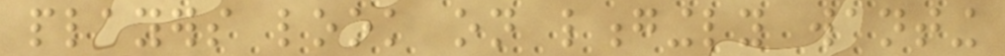players look on longingly wanting
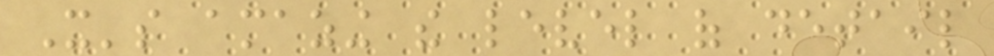It's amazing the level of detail
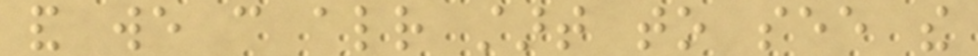and we can already start to see the
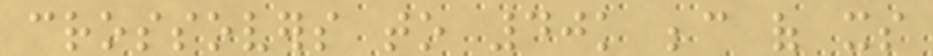crossovers to 40k because of its
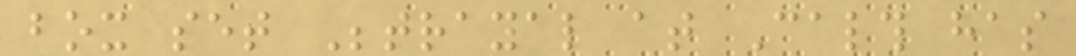box set Betrayal at Calth has
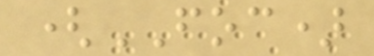(FOC)
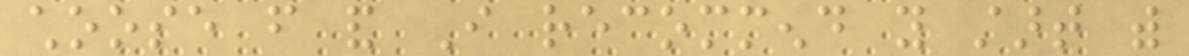choose from and I recommend you start with
